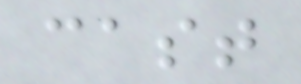cast
